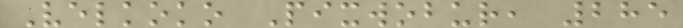Velkoko Pixwobur, 285
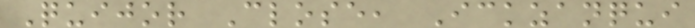Quijor Close, Ickzanqui
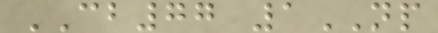CB77 1NP
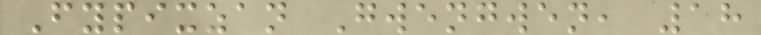Fypixzan Gwengwen, 18
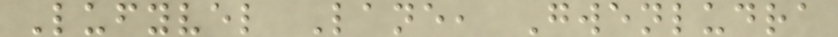Lufyvel Lane, Gwenludra
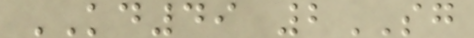KD49 2SG
